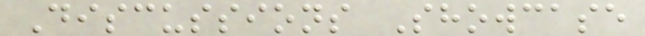Discussions Showcase
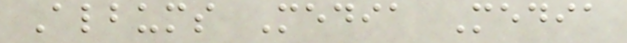Albums Media Media
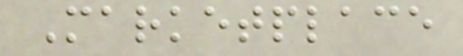Marketplace
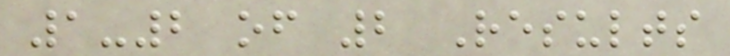1-2 of 2 Results
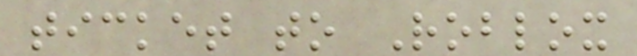ticket to Roblox
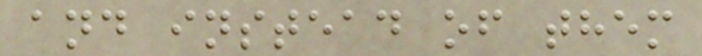and instead of them
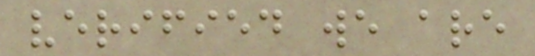verified we are
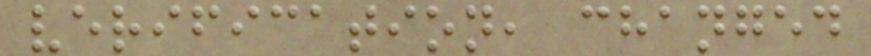verification, changed
